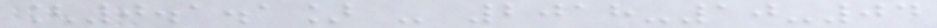[0.1.1] - 2018-10-04
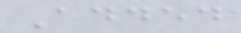Added
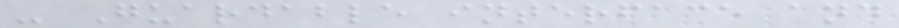- Guardable interface and
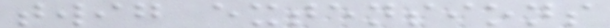twig extensions
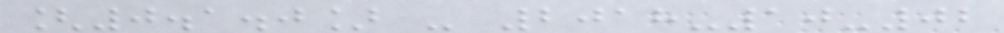[0.1.0] - 2018-10-02
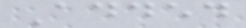Added
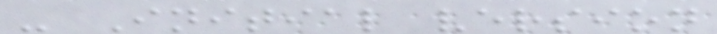- Initial version
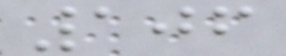106
